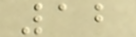12
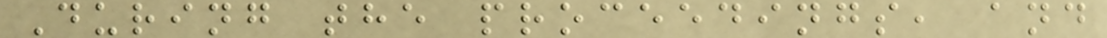During the proceedings, and
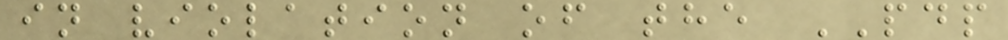in violation of the PDP
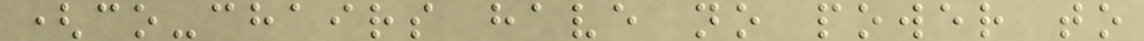(co-chairs have no power to
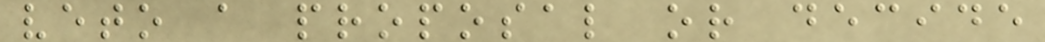veto a proposal or decide
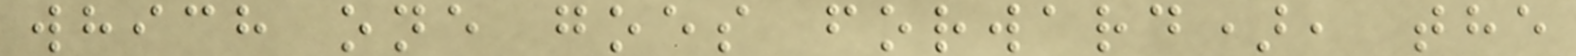which one goes forward), the
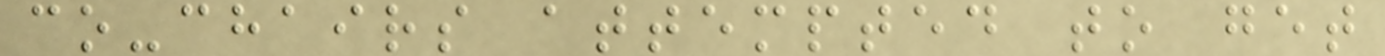co-chairs attempted to get
